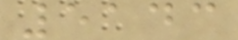5143
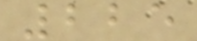225
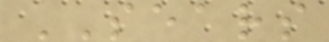SEARS
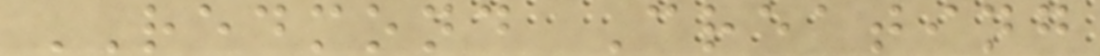REDMOND Creating
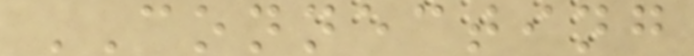CONNECTING
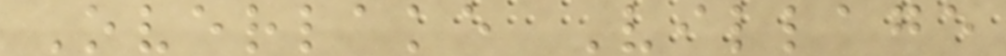Overlake Village
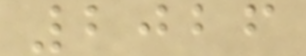2026
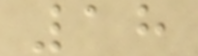18
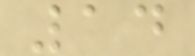14
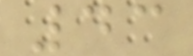43
